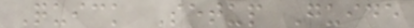Quick Setup Guide
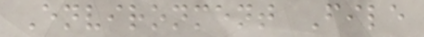Environment File
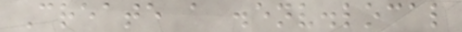Create a .env.local
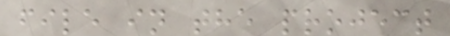file in the project
